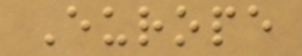Europe
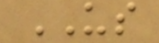US
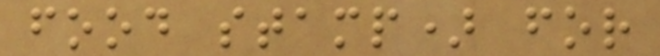food stamp) for
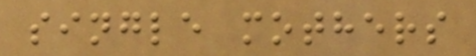single mothers
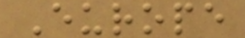Europe
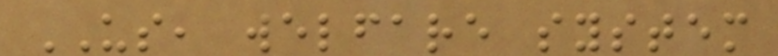US, welfare system
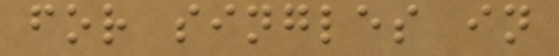for singles in
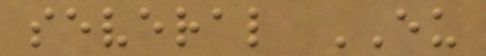several EU
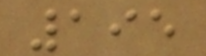195
